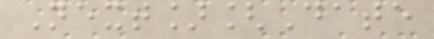Next][Date
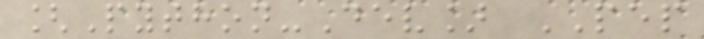[Python-Dev] PEP
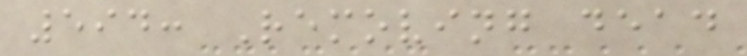594: Removing dead
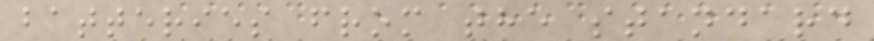batteries from the standard
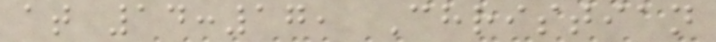at 14:17, Christian
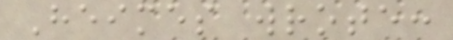Heimes wrote:
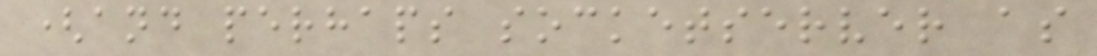(and perhaps socketserver as
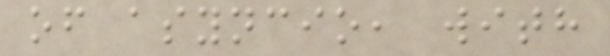of asyncio, with
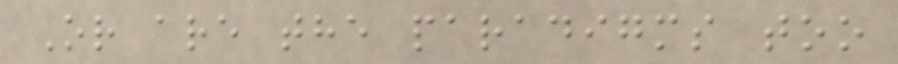Or are the paradigms too
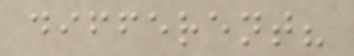different?
